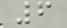6
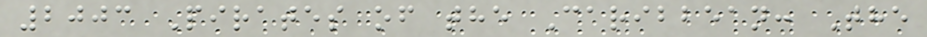2003 Pirates of the Caribbean: The
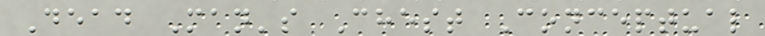Dead Man's Chest Conceptual
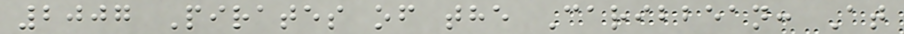2007 Pirates of the Caribbean: At
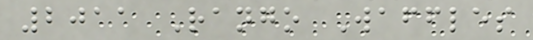2011 Rango Waffles
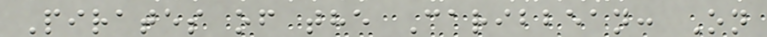Pirates of the Caribbean: On
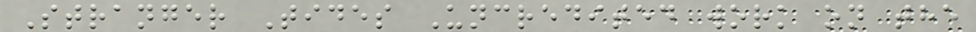Stranger Tides Uncredited work on the
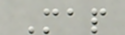Map
